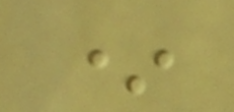*
